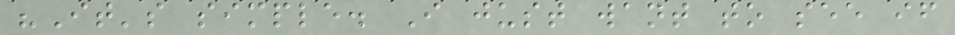"It's simple. I just want to see if
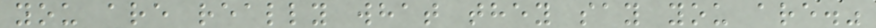you are really what they say you are."
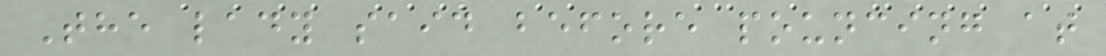The lady said before pouncing at
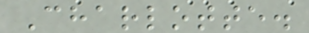Charlotte.
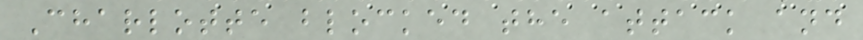Charlotte blocked the attack and
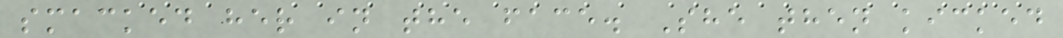smacked her in the face. She then kicked
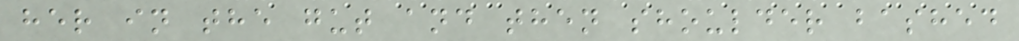her in the gut and then shoulder bashed
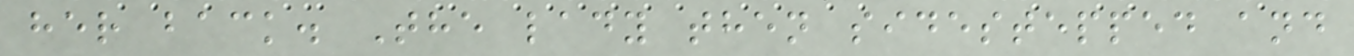her back. The lady then sidestepped and
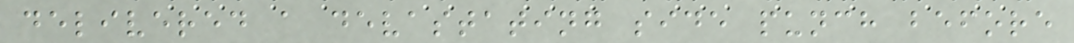delivered a devastating side punch before
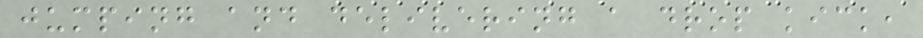jumping and delivering a drop kick,
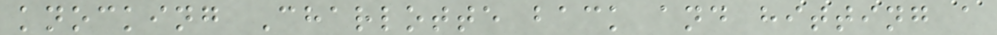knocking Charlotte back and hitting a
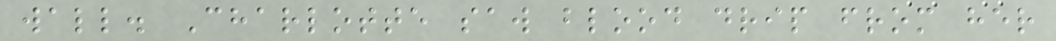wall. Charlotte saw blood drip from her
